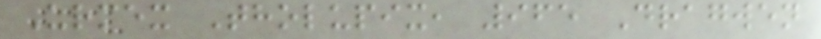Urmex Tholupix, 965 Dragwen
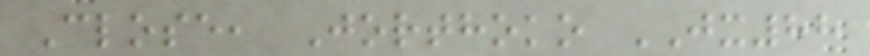Close, Jorthoko JX88
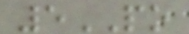5PO
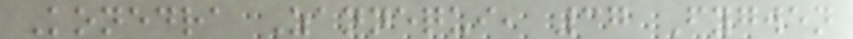Konedra Zannequi, 37 Fygwen
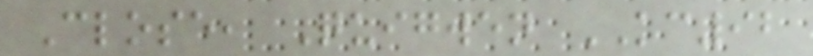Close, Quigwen KC92
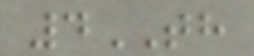4TH
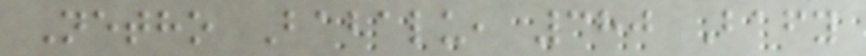Netho Babalu, 380 Bafy
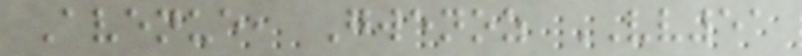Avenue, Gwenoz VV51
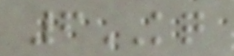6KQ
